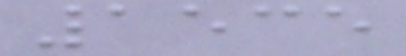1535
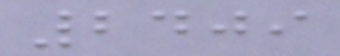2409
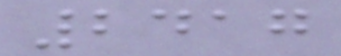2417
